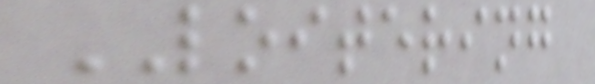LOITERING
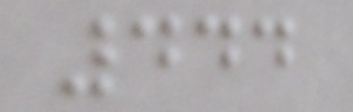444
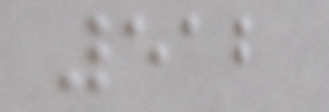512
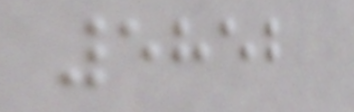5852
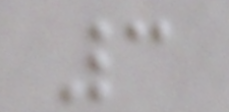3
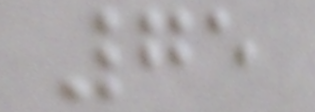75
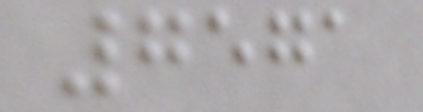7571
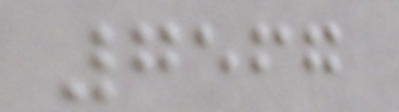7567
